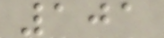101
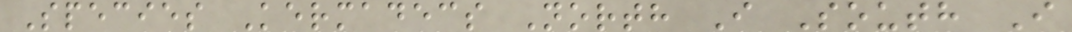Species Kermadecs North I South I
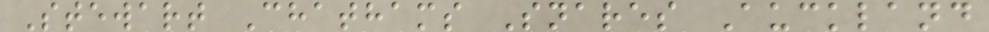Stewart Chathams Snares Auckland
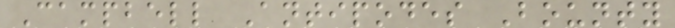Campbell Antipodes Bounty
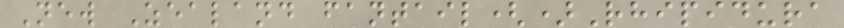New Zealand fantail()Rhipidura
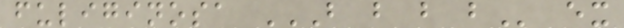fuliginosa B B B B ex
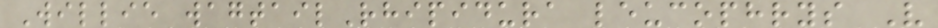Willie wagtailRhipidura leucophrys V
